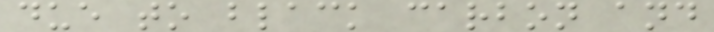due to black carbon and
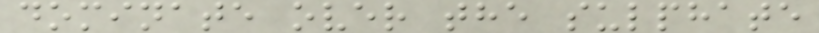dominate over the sulphate
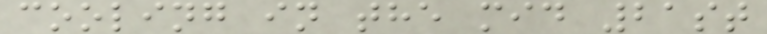cooling in the mid 21st
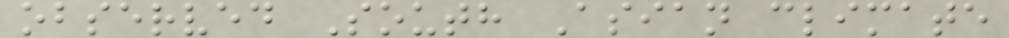observed South Asian climate
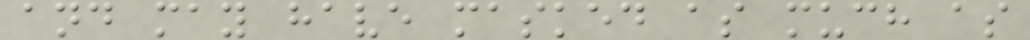and may have masked as much as
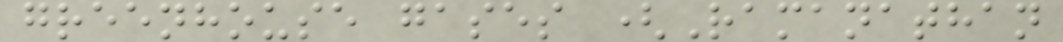greenhouse gases (Ramanathan
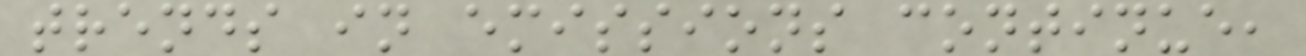trends in emissions continue,
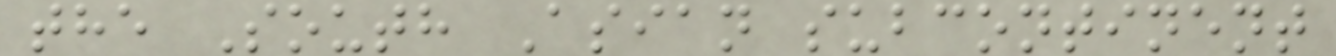the South Asian subcontinent
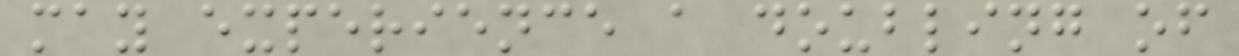may experience a doubling of
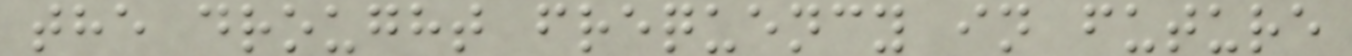the drought frequency in future
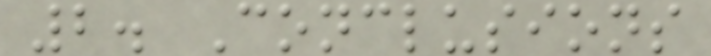2. Conclusions
